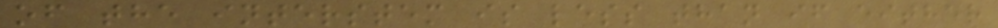of the interstem is less than if either
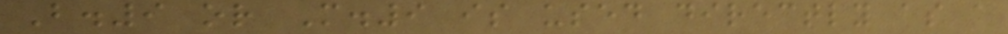B.9 or M.9 is used directly as a
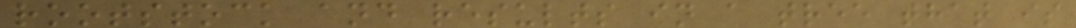rootstock and results in a tree that is
